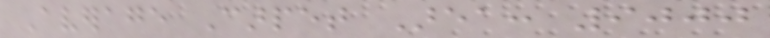Average Carpet Area: 9000
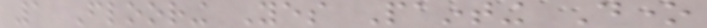1 Flooring Yes Painting Done
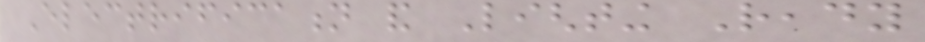Electrification and Lighting Ready
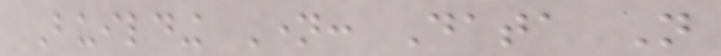Building Name: Data Not
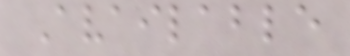Available
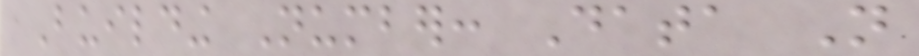Building Number: Data Not
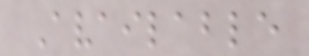Available
